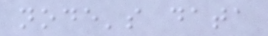node's data
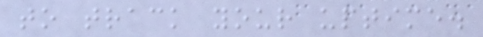to track your uptime.
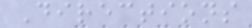Directions
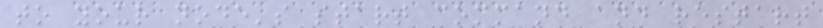to your node's start command and restart
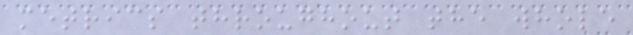metrics throughout the whole
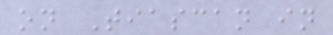on Tiascan in
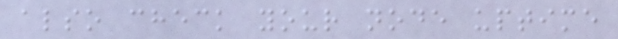also check your node uptime
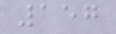157
